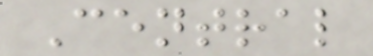Central
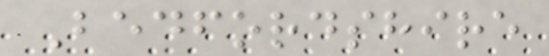Bedfordshire
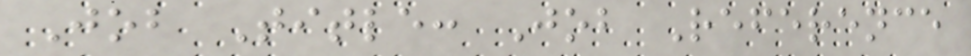Job Title: Job Reference
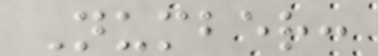Number:
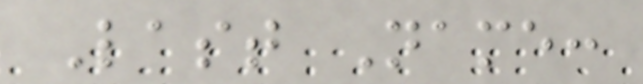Last Name:
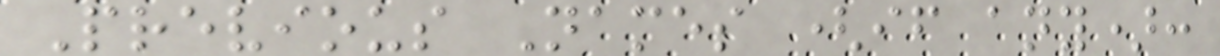Previous Names (if any):
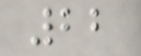22
